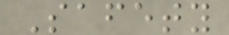Safety
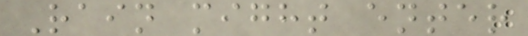Rain might enter
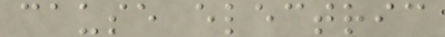cause electric
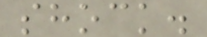shock.
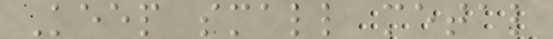Keep small metal
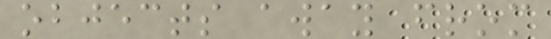objects away from
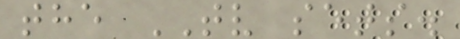the TV sets.
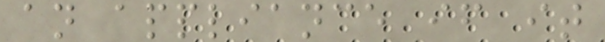an appliance if it
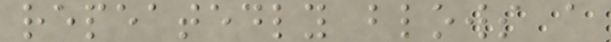repeatedly blows a
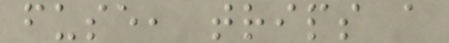fuse, trips a
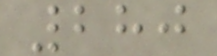280
